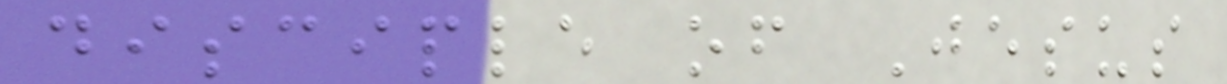disciple of Jesus
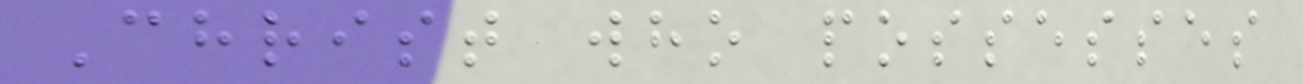Christ who possesses
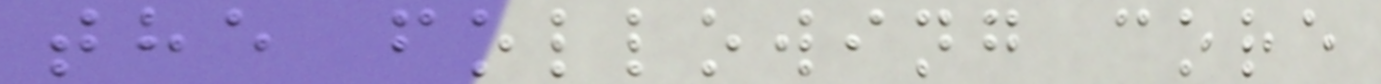the following core
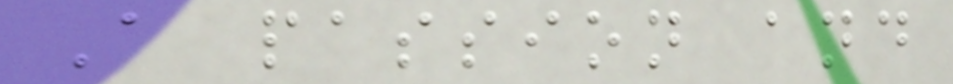A passion and
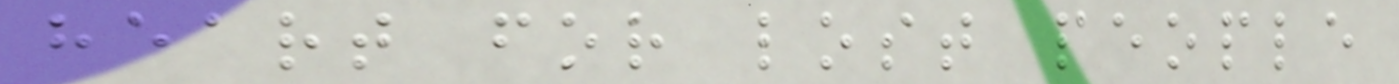heart for lost people
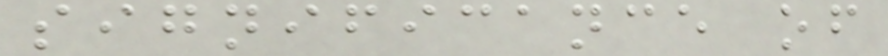significance of
